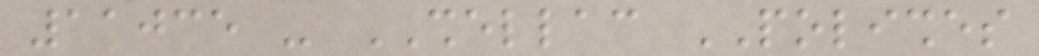11035 - SHELLAC POLISHES
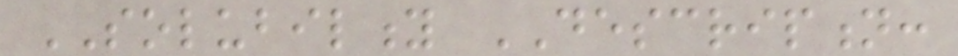SOLUBILITY DESCRIPTION:
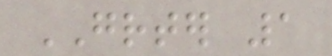GREATER 1
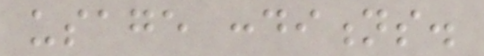usage conditions.
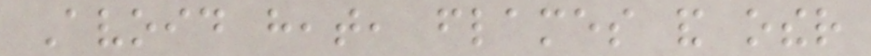Avoid heat, flames and other
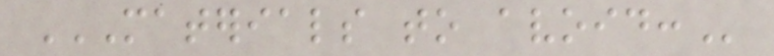MATERIALS TO AVOID:
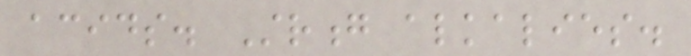acids. Strong alkalies.
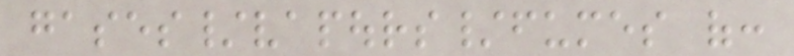gases/vapours/fumes of:
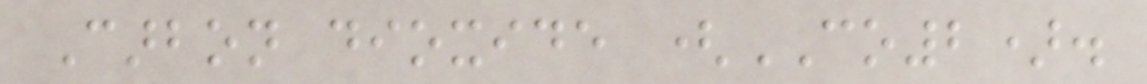Carbon dioxide (CO2).
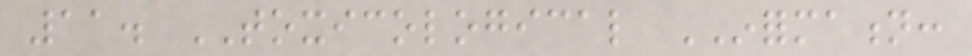11. TOXICOLOGICAL INFORMATION:
